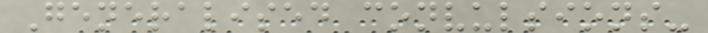Generalised convulsions-
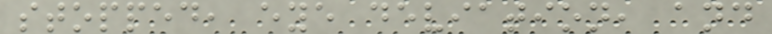stopped, eye deviation, and
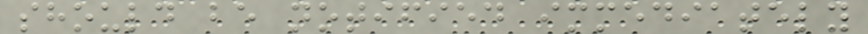should be notified immediately
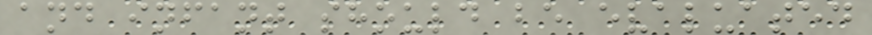and infant should be evaluated
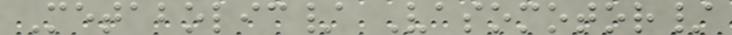Metabolic/ Vasomotor/
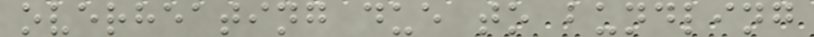overheating due to bundling
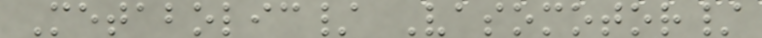Metabolic/ Vasomotor/
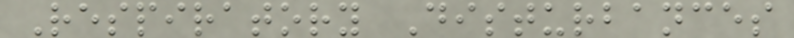Respiratory Disturbances
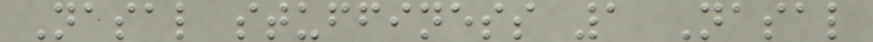Nasal stuffiness 1 Nasal
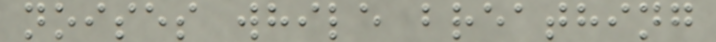noises while breathing
